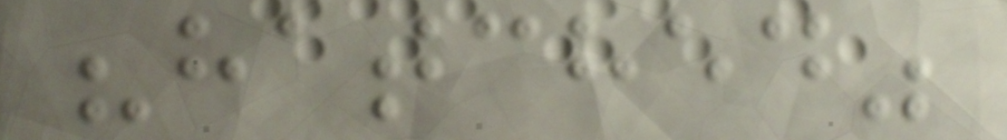"hatched"
